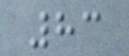83
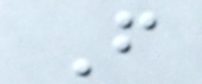F
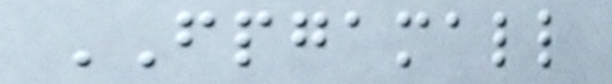FPGAMALL
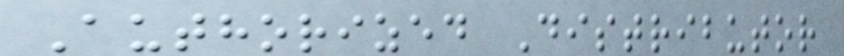Authorized Distributor
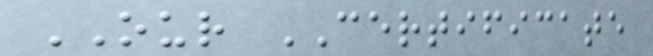OUR CERTIFICATE
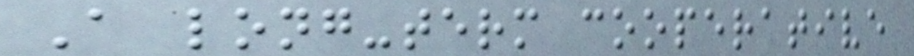A long-term cooperative
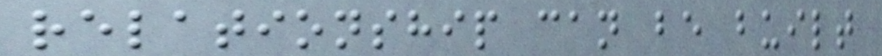relationship can be built
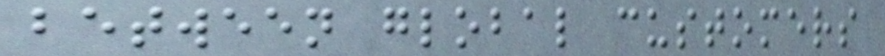between global customers
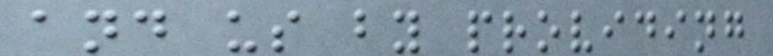and us by providing
